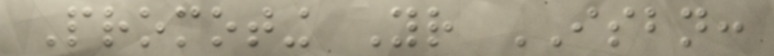Promoting Your ISBN:
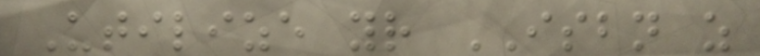Utilize your ISBN as
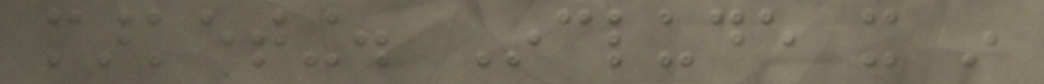marketing. Include it in
